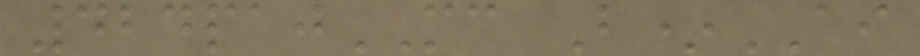424pajMC B*AI
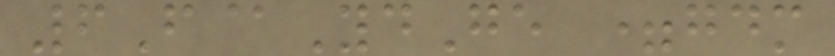6F@YdGe =gdm
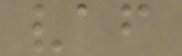vaf
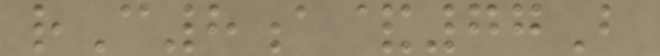rC8a&77B
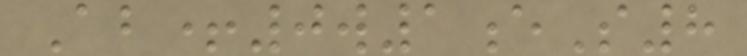Ab+0w1eS8
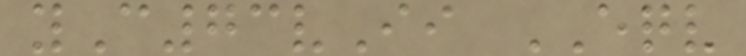yC73vIi EQV
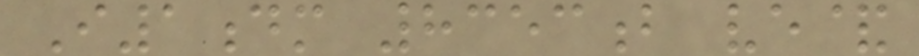I1dm 8353b ve&
